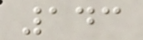143
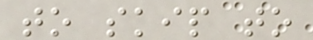to skip to
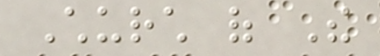Church of The
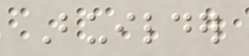Builder
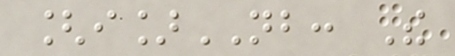[i]NB: The
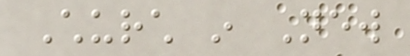Church in New
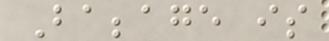Babbage is
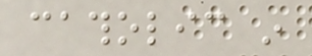catholic in
